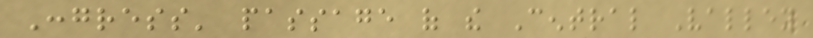Congress' passage of the Central Valley
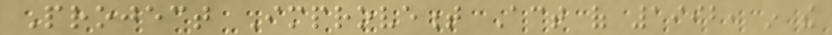Project Improvement Act of 1992, in the
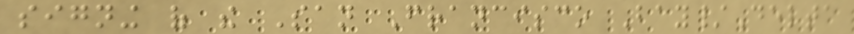signing of the San Francisco Bay/Delta
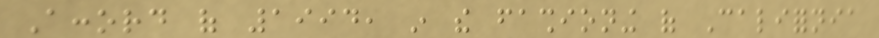Accord of 1994, in the fashioning of California
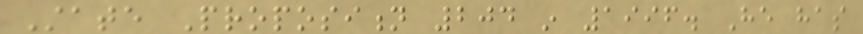State Proposition 204 in 1996. He has
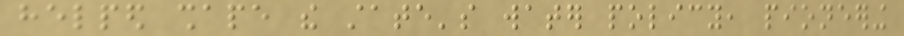helped shape the state's water policy, pioneering
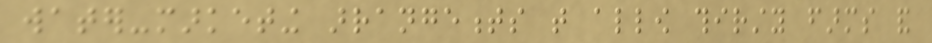water-marketing arrangements that allow thirsty farms and
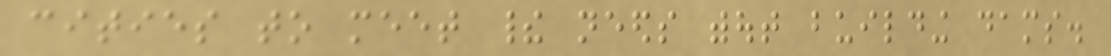cities to meet their needs without building dams.
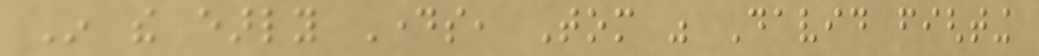In the early Days, Tom was David fighting
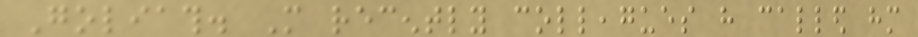Goliath. More recently colleagues have called him
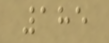185
